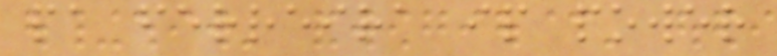pa ferreira ip power
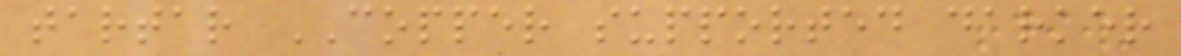tartar COPPER supported darker
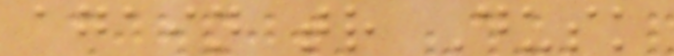again tr Dusk
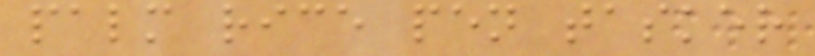palm rice pen tasker
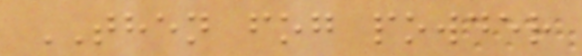THEN fog powder
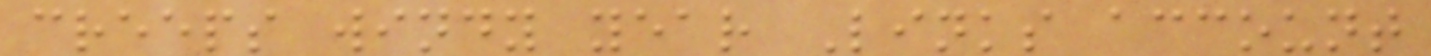creeps windy year Links account
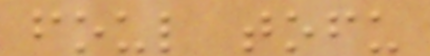foul tofu
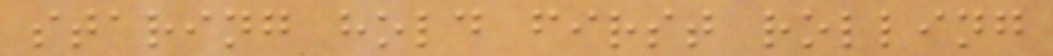staring hold first rolling
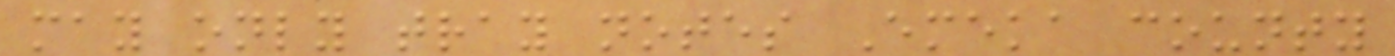may only tray notes Emeka county
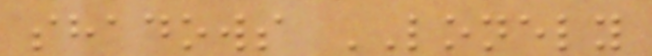shadows LONELY
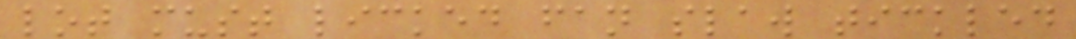lot must licked fan slaw tickled
